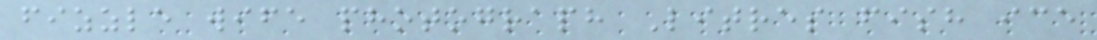fizzle wife photograph Litres fish ice
